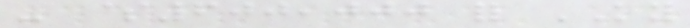- $600,000 for KY
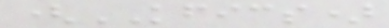(KFICS)
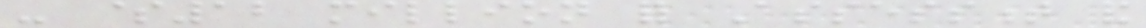- $12 million for Assessment and
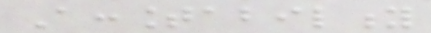Accountability
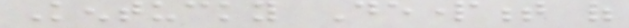Kentucky Department of
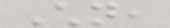Children,
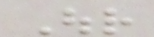Our
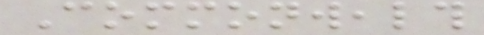Commonwealth
